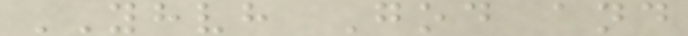YHVH God and
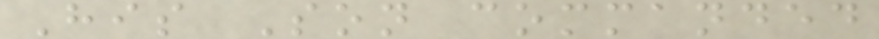His Son commanded
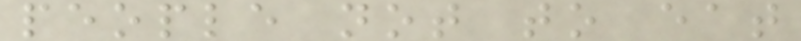people not to eat
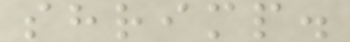shrimp.
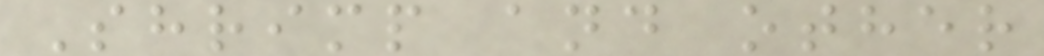Shrimp and other
